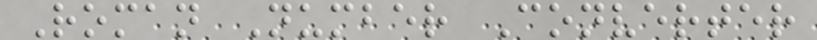Roman Number Converter
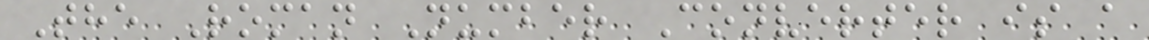The Roman Number Converter is a
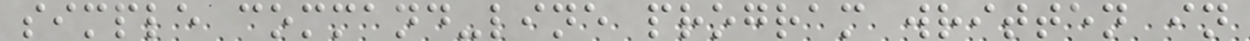simple command-line program written in
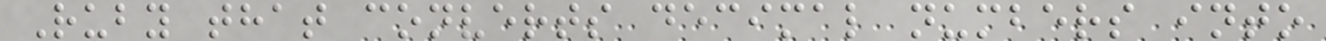Ruby that converts decimal numbers into
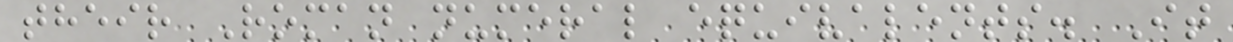their Roman numeral equivalents. It
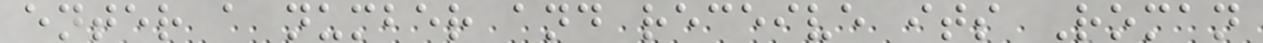enter a number and receive its Roman
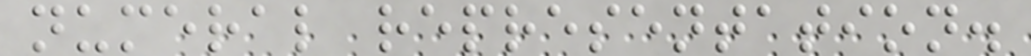numeral representation.
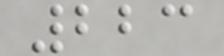223
